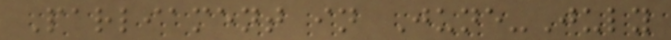Parliament in June-July
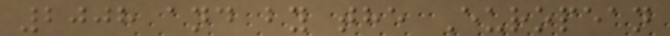2008 and by the European
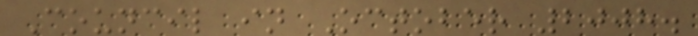Council in October 2008.
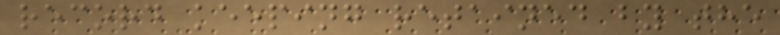record keeping retained by the
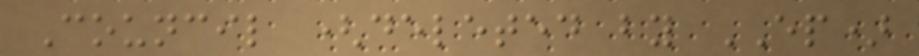Council (deleted by EP)
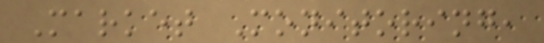Market Monitoring,
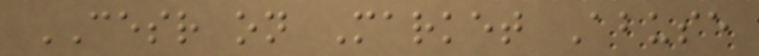CESR on Market Abuse
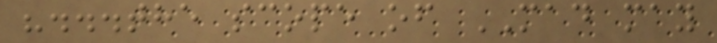"...the scope of MAD may
